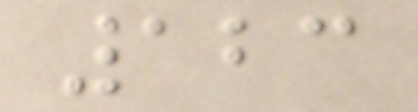123
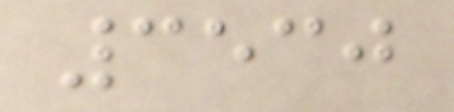3530
